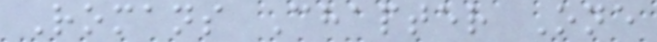Romans Chapter One
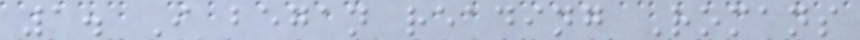1. I began reading Romans
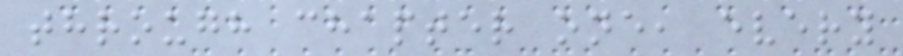through chapter one, every
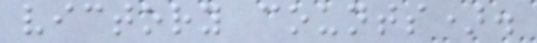victory counts).
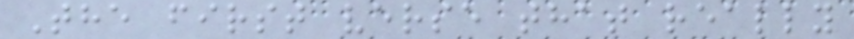The first verse that really
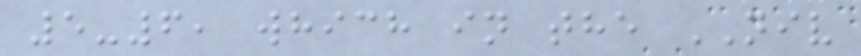5-6, which in the NIV
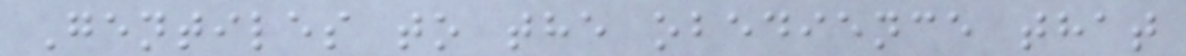Gentiles to the obedience that
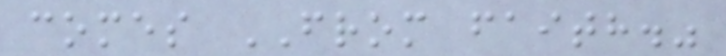comes FROM faith."
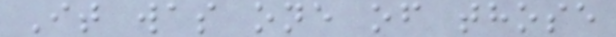It was one of those
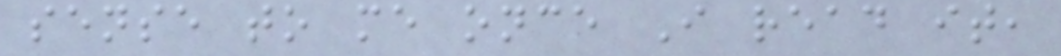sense to me once I read it,
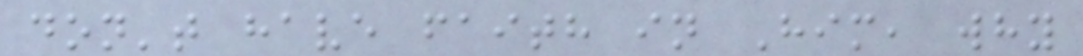don't have faith in Him, why
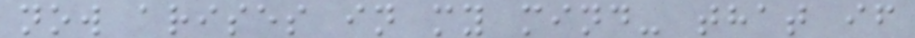now arises in my mind- that if
